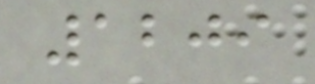1209
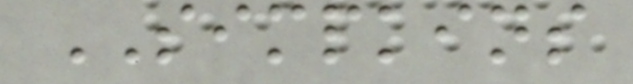SIMPKINS
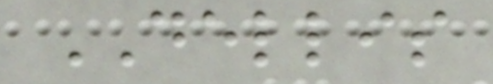DELLIS
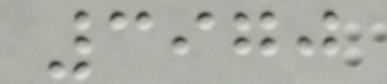3970
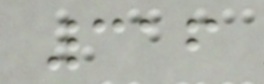316
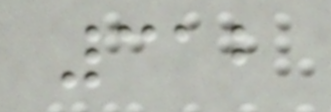312
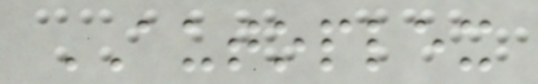AUTOPLEX
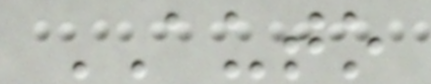AUTO
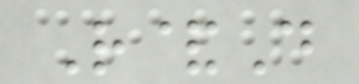R&D
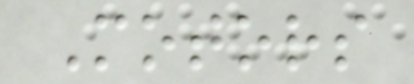Motors
